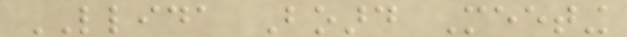LLIDA Board Meeting
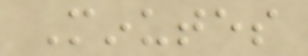Minutes
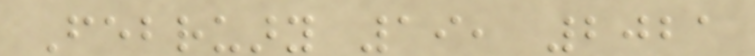February 19, 2021
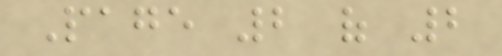Page 2 of 2
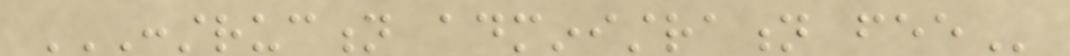CONSTRUCTION ADMINISTRATION FEE
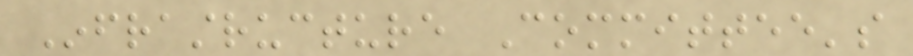Infrastructure Committee's
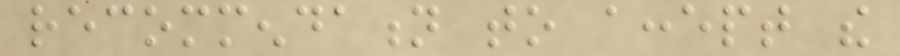recommendation to accept the
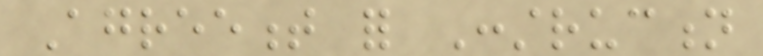Agreement for Construction
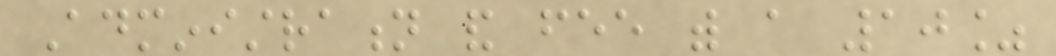Administration and fee with a 10%
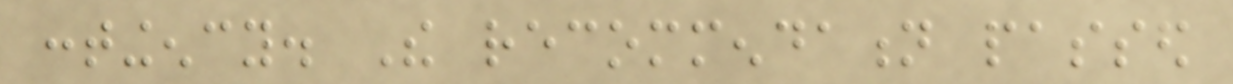contingency. The recommendation passed
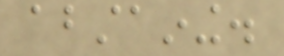abstaining.
